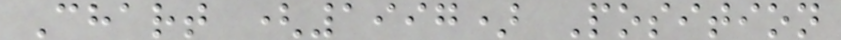Chart (1997) Position
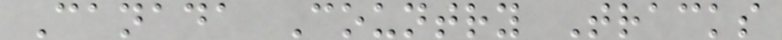Canada Country Tracks
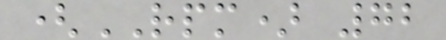(RPM) 72
